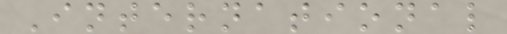International
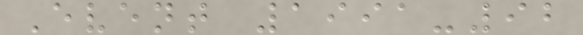Event 1991-92
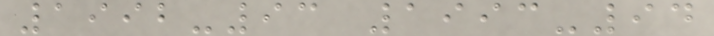1992-93 1993-94
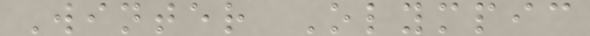Winter Olympic
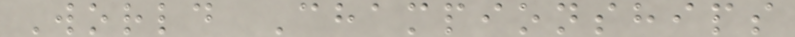World Championships
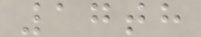17th
